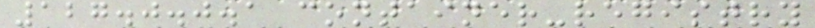127.0.0.1 container-registry
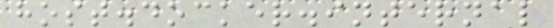host.docker.internal
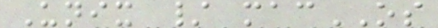Unix / macOS
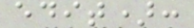edit):
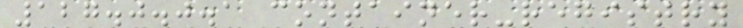127.0.0.1 container-registry
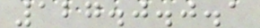127.0.0.1
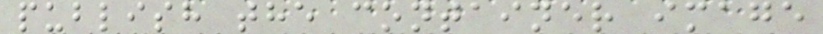publish the container image
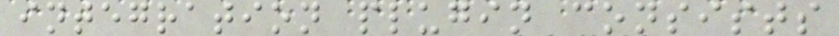integration plugin consists
